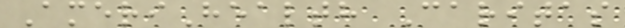AmeriHealth Caritas
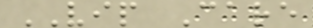VIP Care
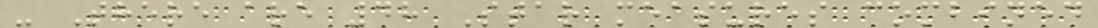- There are 48 Star measures combined
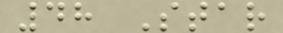48 Star
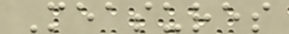Measures
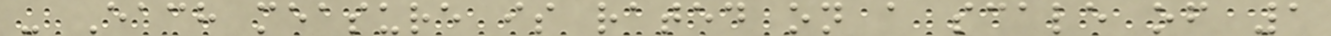- Each measure is rated on a scale of 1
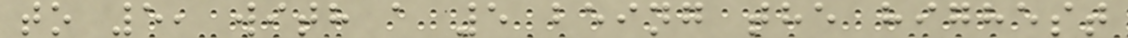to 5, with a 5 being the highest
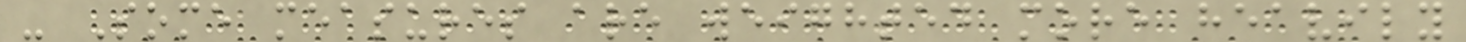- Some measures are weighted more heavily
